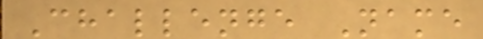Challenge Name
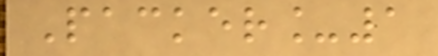Packer_1
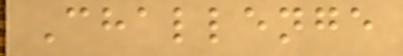Challenge
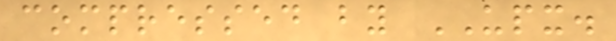compressed by UPX.
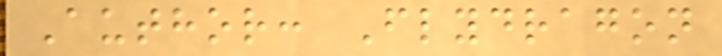Author: Flydragon
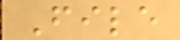File
